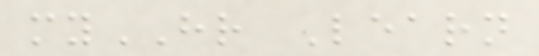myHR Learn
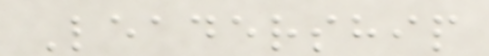Leadership
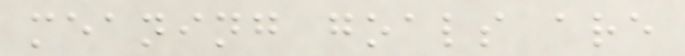meaning goals are
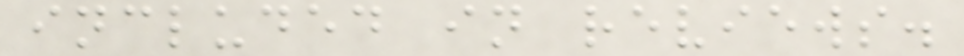included in reviews.
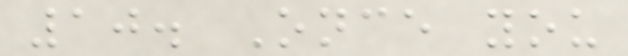10. Once you
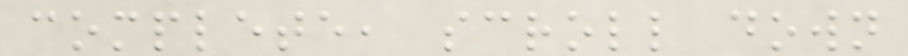complete, scroll down
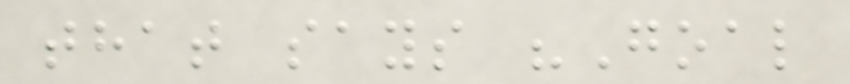that says "Goal
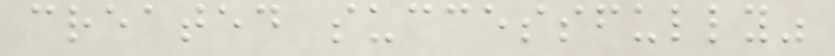created successfully"
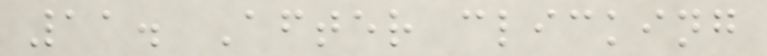11. After clicking
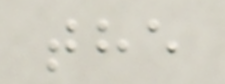the
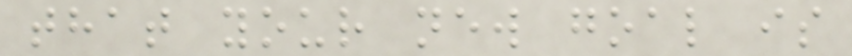that your new goal is
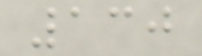130
